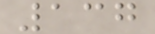137
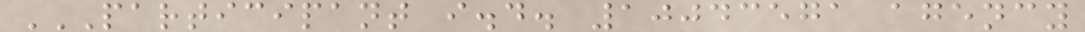PARTICIPANT I.D. 10043571 AGENCY
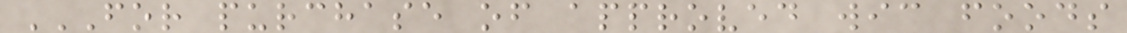FOR PURCHASE OF APPROVED WIC FOODS
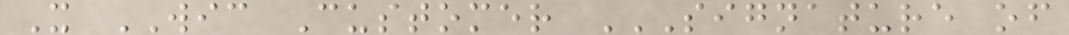X WIC Customer SIGNATURE OF
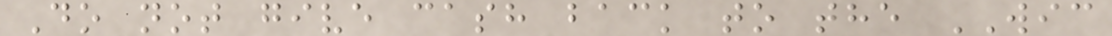Do not give cash back to the WIC
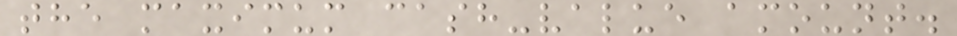the maximum cash-value amount.
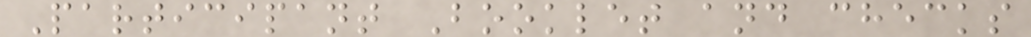Participant Booklet and checks
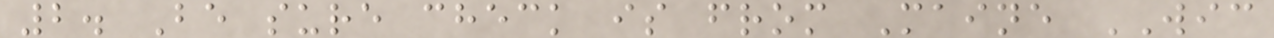2. Be sure check is from Maine WIC
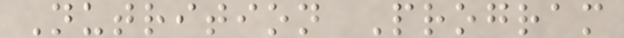Nutrition Program
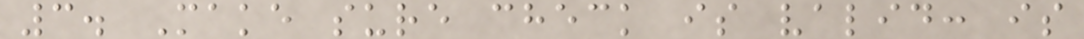3. Make sure check is valid: is
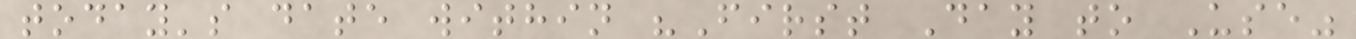today's date within "First Day to Use"
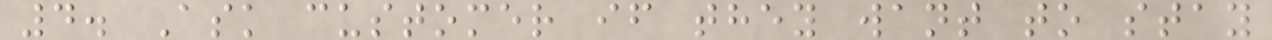4. Ask customer if they want to stay
